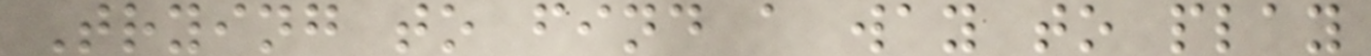Trying to find a way to play
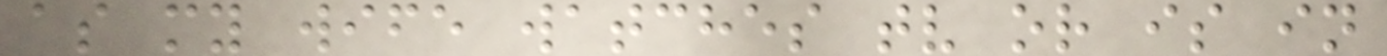as my wife watches tv or is in
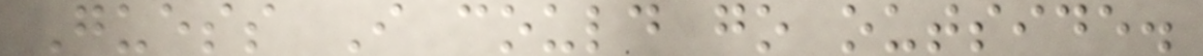Guess I could go outside.
